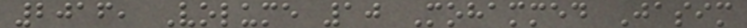2016, Volume 10 Mohammed Jasim
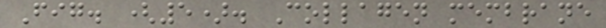Fig. (5). Collagen membrane
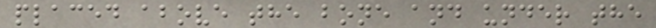placed above the bone and under the
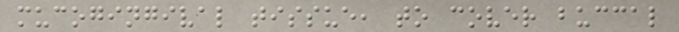mucogingival tissue, to cover buccal
